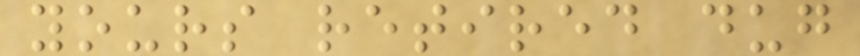yours retired dug
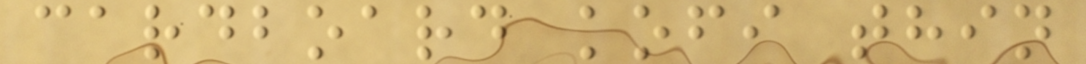cardboard kofi thin
